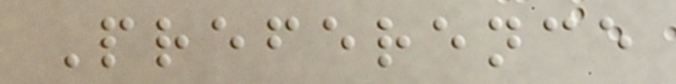Preference
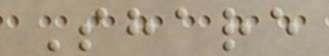Share
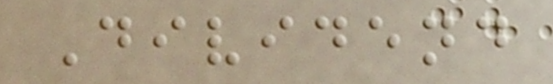Dividend
